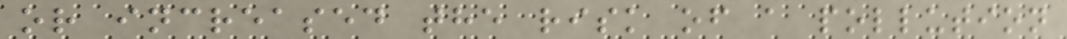or increased the risk of a pollution
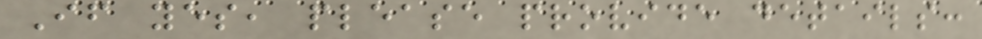If yes, please provide details:
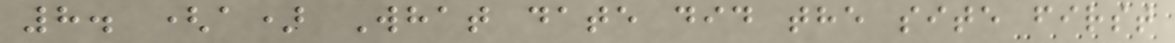8. (a) What date did the site first
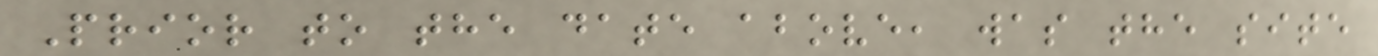Prior to the date above, was the site
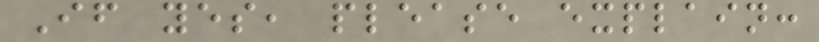If yes, please explain:
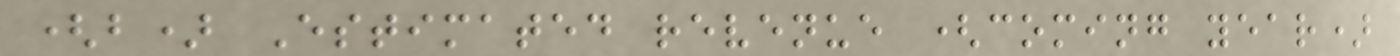(b) Estimated revenue (coming year)
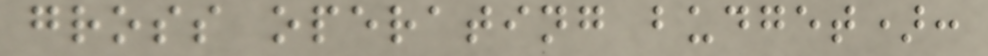gross operating budget):
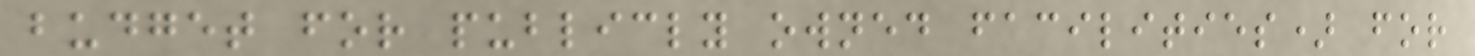budget for publicly owned facilities) for
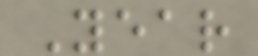Year
